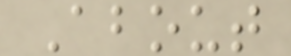About
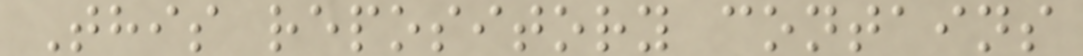This repository contains
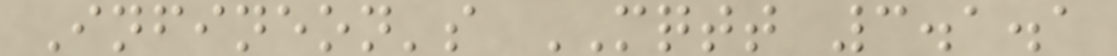Infineon's MQTT 3.1.1
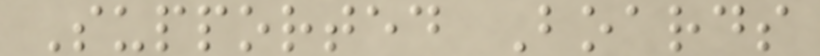Supported Boards
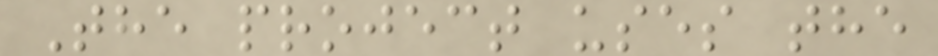The project uses the
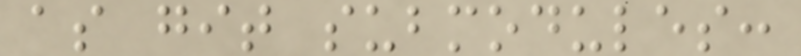as git submodules:
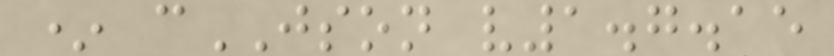* cJSON v1.7.15
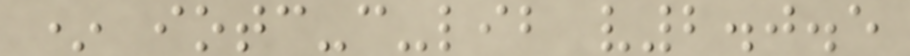* iotc-c-lib v2.0.5
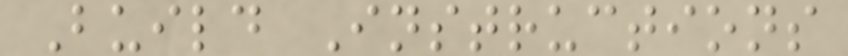Build Instructions
